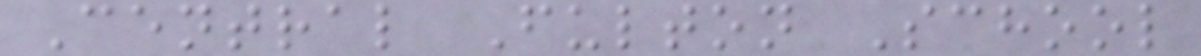Central Fulton School
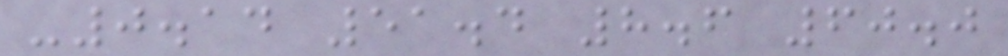-0.14 51.4 8.6 60.0
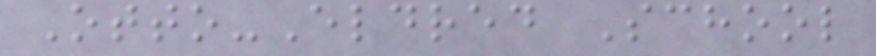Otto-Eldred School
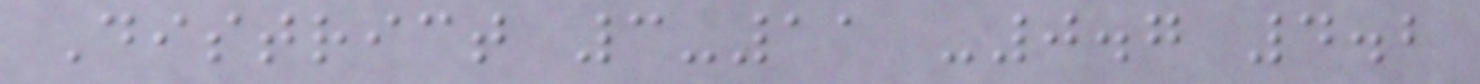District 3-11 -0.7 4.2
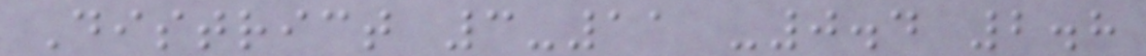District 3-11 -0.4 2.8
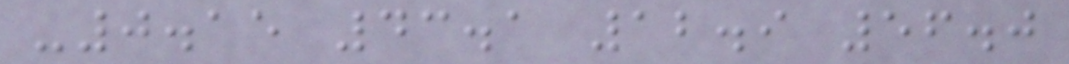-0.15 43.1 12.9 56.0
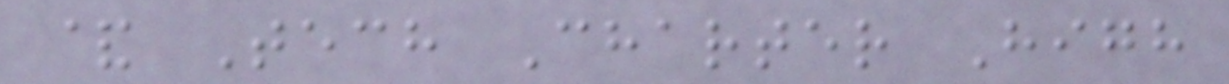& Tech Charter High
